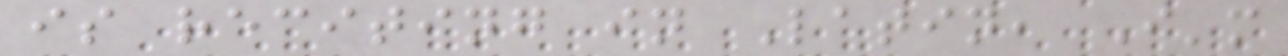is reciting in Latin, I'm
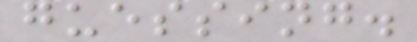guessing.
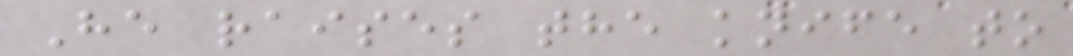He raises the knife to
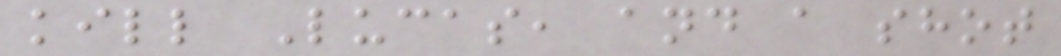kill Lucas, and a shot
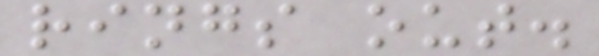rings out.
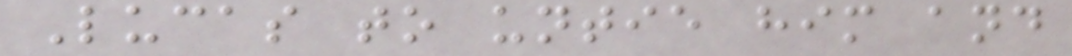Lucas to untie him and
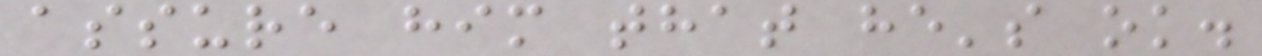assure him that he's ok.
